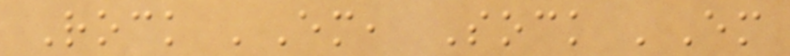Rock 'Em, Sock 'Em
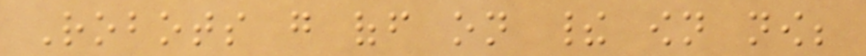Robots go off on their own now;
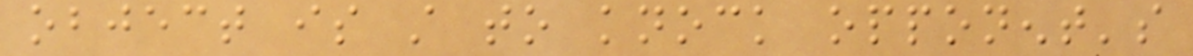object is still to knock opponent's
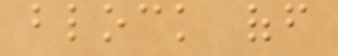block off
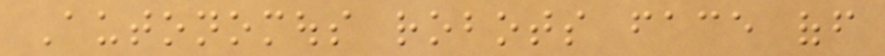Autonomous robots face off
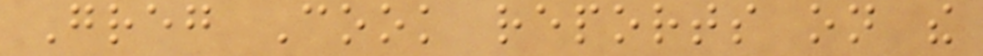Greg Cook reports on the
